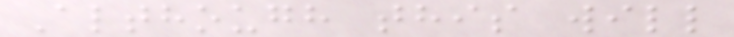Although this will
